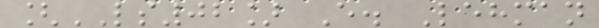[LS02] E. Lehman
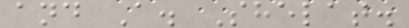and A. Shelat.
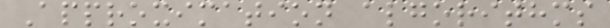Approximation algorithms
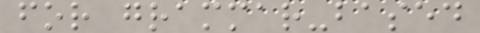for grammar-based
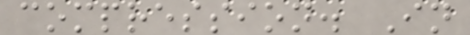compression. In
